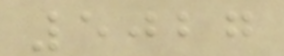5027
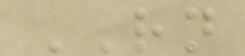RN
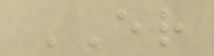ER
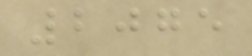2075
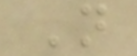N
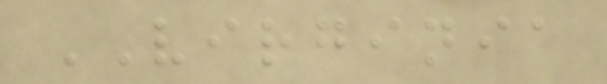VIRGINIA
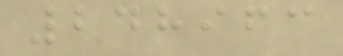248963
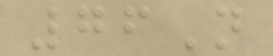76N
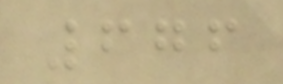676
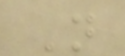N
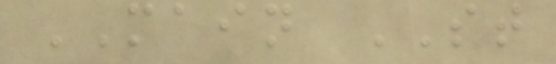MAIN ST
